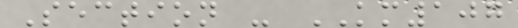Section - KM107
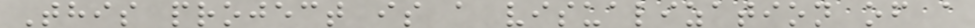This project is a visualization of a
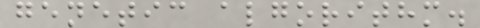genetic algorithm.
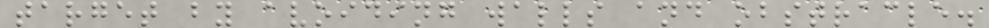target by avoiding walls and obstracle.
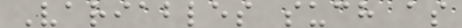Variables such as
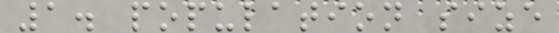1. population size
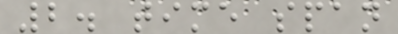2. time span
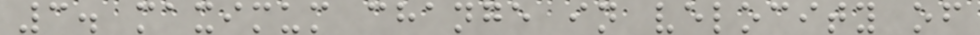3. maximum change in velocity of
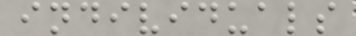individuals
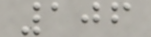106
